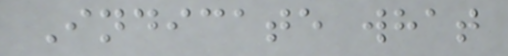Indicate what
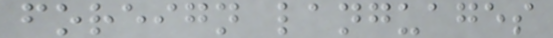foreign languages
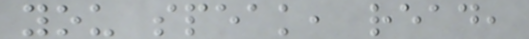you speak, read,
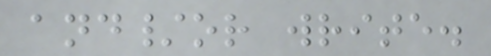and/or write.
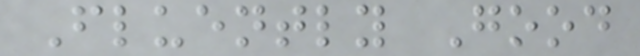Fluently Good
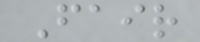Fair
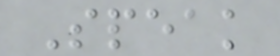Speak
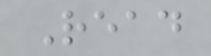Read
